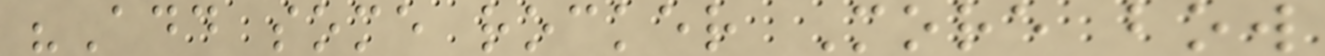"Add some rocker More bow
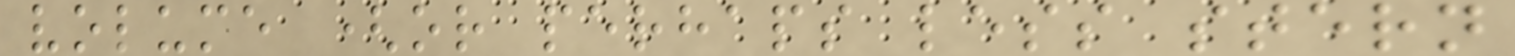volume (or perhaps less stern
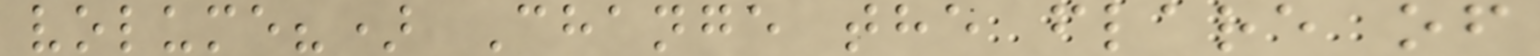volume?) Change the flare of
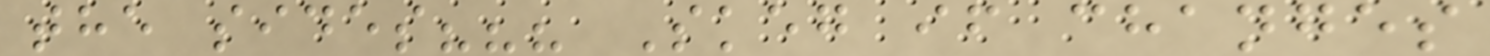the sides??? Skeg if changes
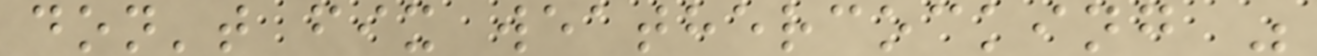don't fix weathercocking "
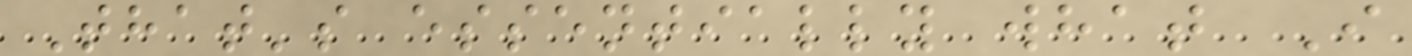That's essentially what I
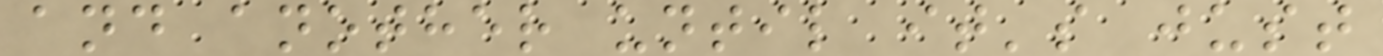and another until it's just
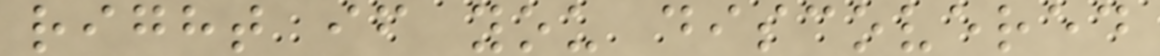right if you discovered
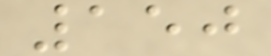150
